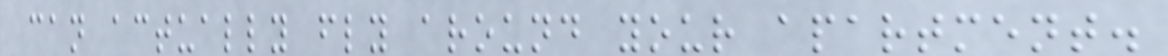can actually fly around your apartment.
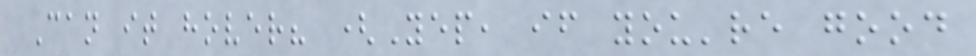Can it hover? (Yep, if you're good
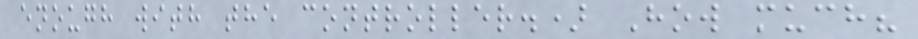enough with the controller.) How much?
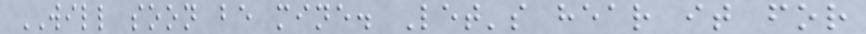WILL soon be mine. Let's hear it for
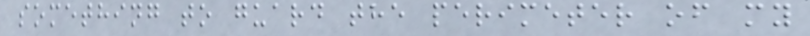something to guard the perimeter of my
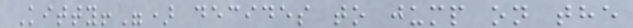Kitty!") decides to jump on the
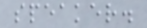speaker.
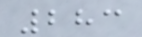283
